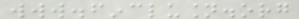www.finclusion.org
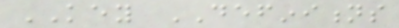KEY DEFINITIONS
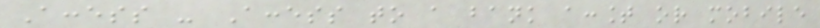Access - Access to a bank account or mobile
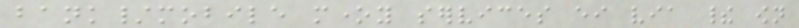bank/mobile money services either via their own
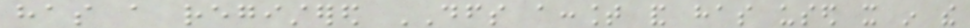has a registered DFS account and has used it in the
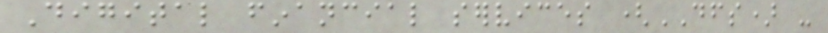Digital financial services (DFS) -
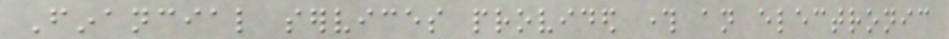Financial services provided through an electronic
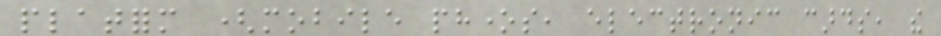platform (mobile phones, electronic cards, the
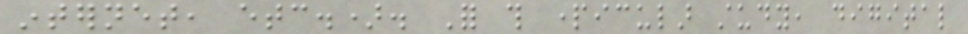internet, etc.). For this particular study, digital
